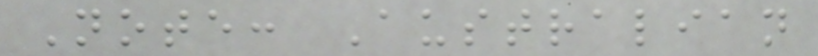Note: Australian
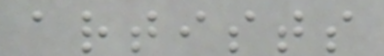artists
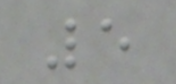5
